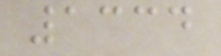1334
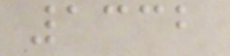1332
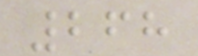268
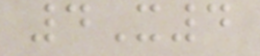4X4
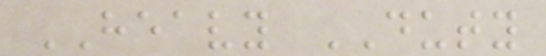HEAVY DUTY
